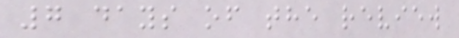7 days of the review
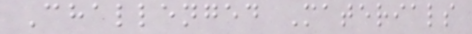Challenged Materials
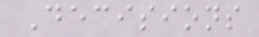Decisions
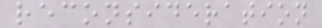reconsideration
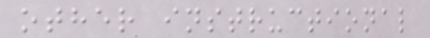other instructional
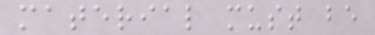material must be
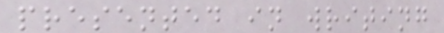presented in writing
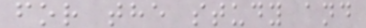for the study and
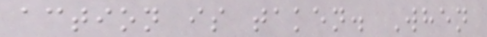action is taken. When
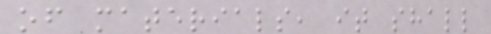of materials, it shall
